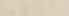9
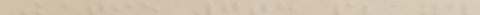Katie 7th player
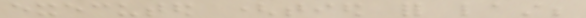executed (tied for last;
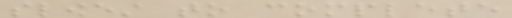slowest to complete
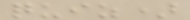quiz)
